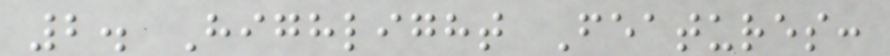2. Highlight Features:
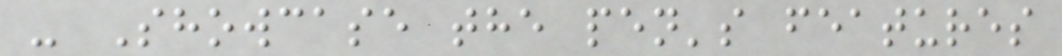- Showcase the pen's features
